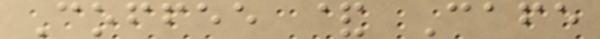Coffee & Cafe
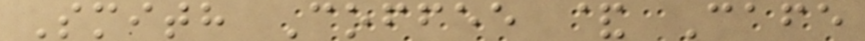Smith Coffee & Cafe
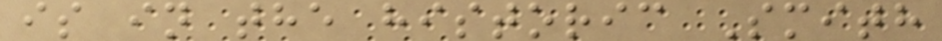is in the historic Smith
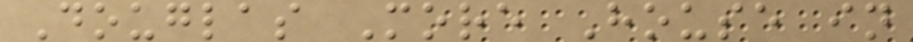Douglas More House in
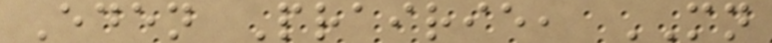Eden Prairie, MN
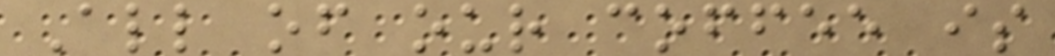All of our coffee is
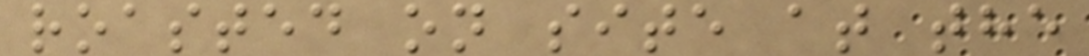roasted on site at the
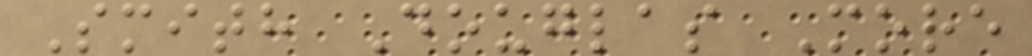Smith Douglas More
